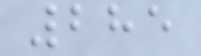285
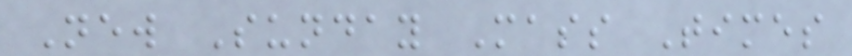New Sunday Mass Times
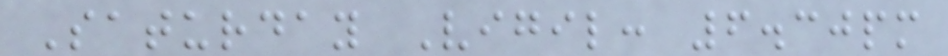Saturday Vigil: 6.30pm
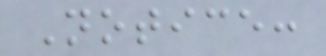Notice:
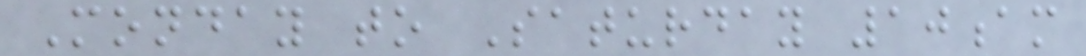Monday to Saturday 10am
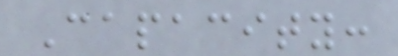Capacity:
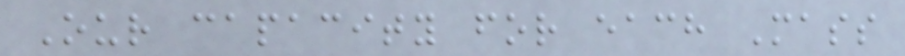Our capacity for each Mass
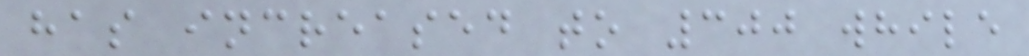has increased to 300 while
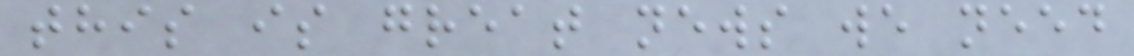this is great news we need
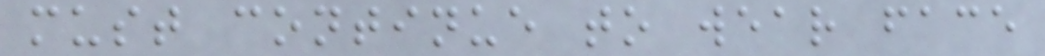must continue to wear face
